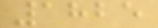1825
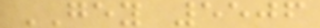GEY 5506
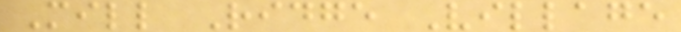Mill Ridge Village
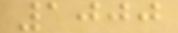1000
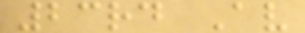23rd Av
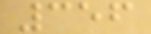356
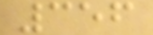356
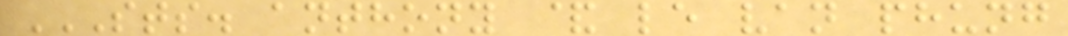STS. ANTHONY & LE VAN PHUNG
